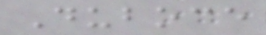Duboce
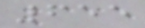655
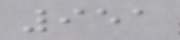951
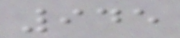945
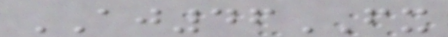AJ46FX
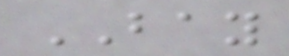BAY
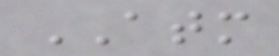ATM
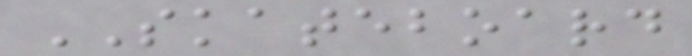SKATEBOARD
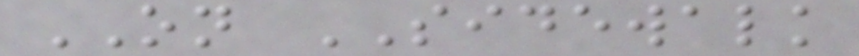ON SIDEWALK
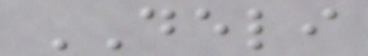DELI
